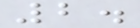2.
